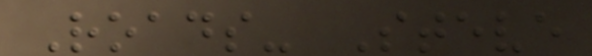Roads- Steve
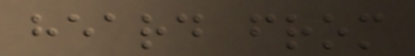heard from
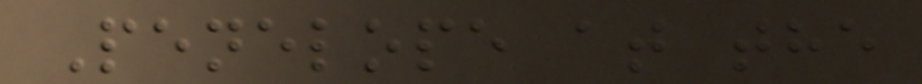Penelope at the
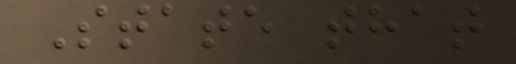State that
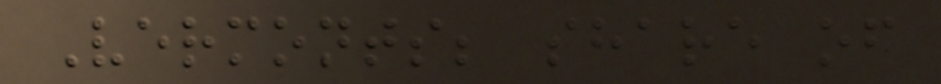Vermonts; share of
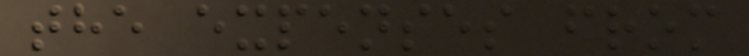the expenses from
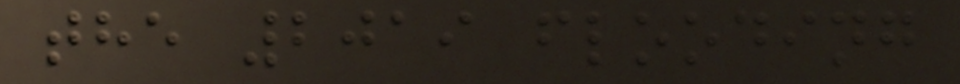the 2019 flooding
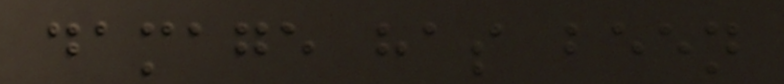damage has been
